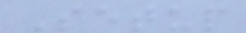Setup
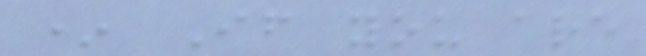* If you are
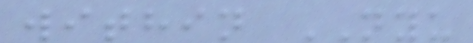within NYU
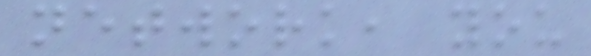network, you
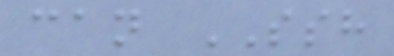can SSH
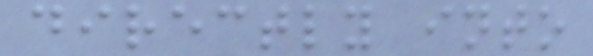directly into
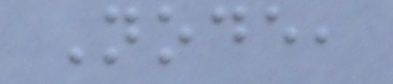Node,
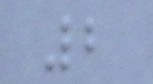2
